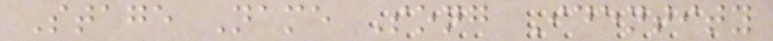Stage Name Song Identity
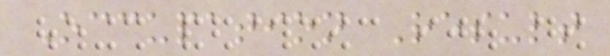Occupation Result
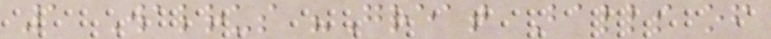1 Walrus "Great Balls of
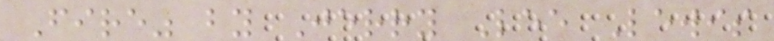Fire" by Jerry Lee Lewis
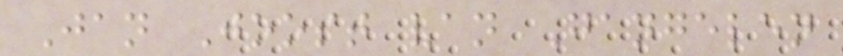Jan Joost van Gangelen
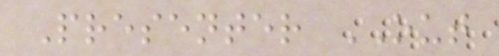Presenter OUT
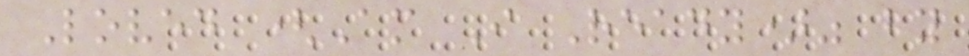Loved (Am I Ready)" by
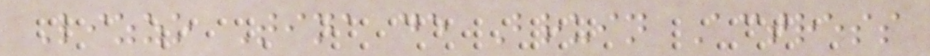Lizzo Tina de Bruin Actress
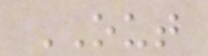OUT
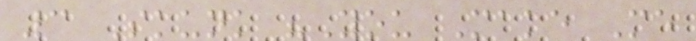3 Skunk "You Make Me
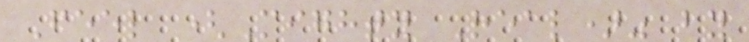Feel (Mighty Real)" by
